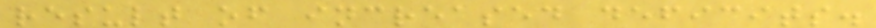result of increased deficits.
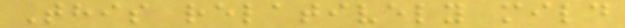This relatively mild
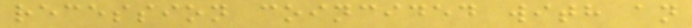recession coincided with an
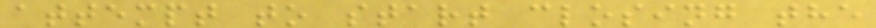attempt to start closing the
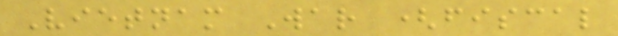Vietnam War (fiscal
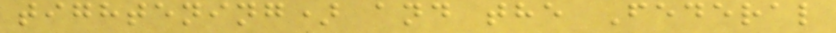tightening) and the Federal
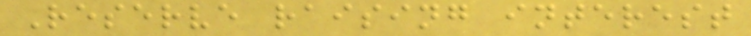Reserve raising interest
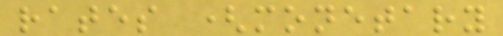rates (monetary
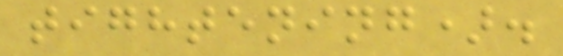tightening).
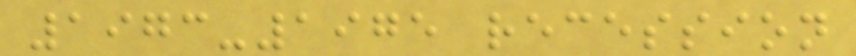1973-1975 recession
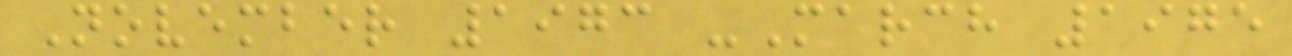November 1973 -March 1975
